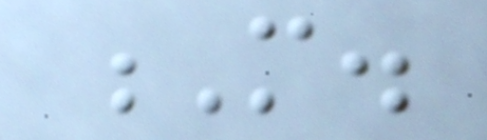M.
